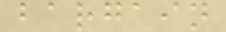bargain
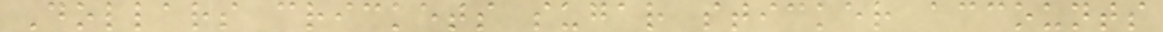Dollars crickets sugar sticker accounts
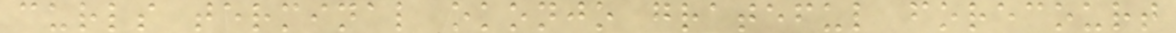curls terminal okonjo grateful forecourt
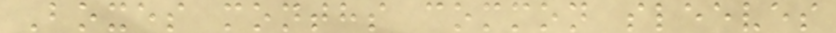Boxes months common sleeves
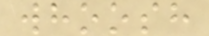whoosh
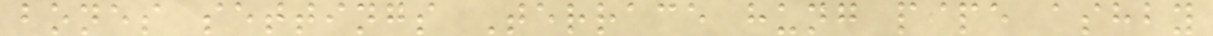bones settings Terrace hung pipe ashby
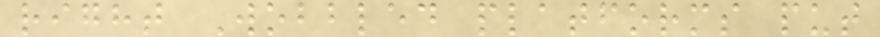right Wobbled platforms put
